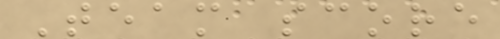Team score
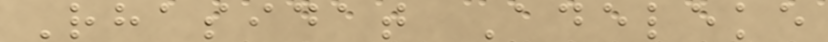Rhasidat Adeleke
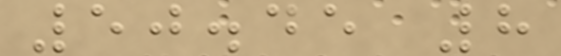50.45 8
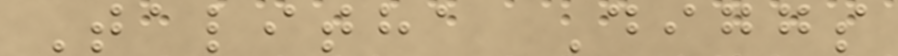Talitha Diggs
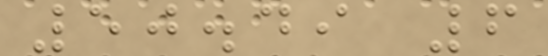50.49 6
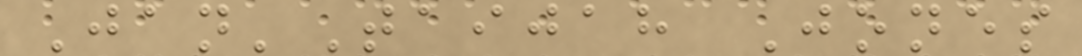Jan'Taijah Jones
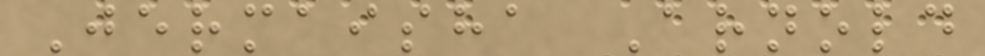Jermaisha Arnold
